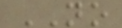NO
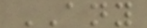ANY
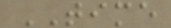TIME
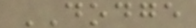DODGE
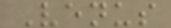Venus
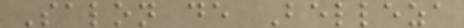Salon de Belleza
